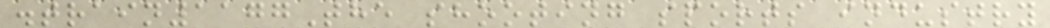.train1177The shooting sports industry
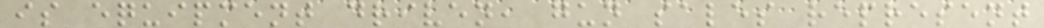is equipment driven, gun sales represent
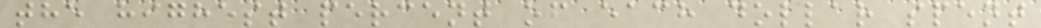the highest percent of each dollar spent
